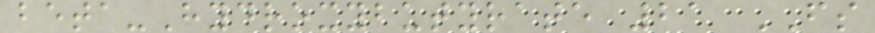beta-Hydroxybutyrate 21 FS
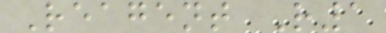Reagent R1
